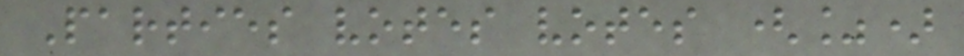Parties votes votes (%)
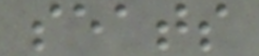seats
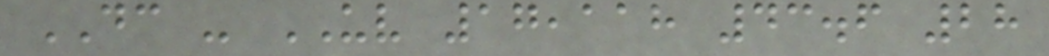DC - UV 17,118 43.6 28
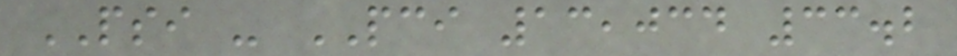PSI - PCI 13,034 33.2
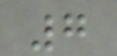7
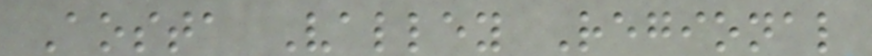Aosta Valley Regional
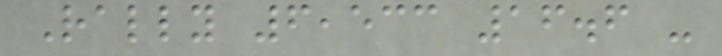Rally 6,533 16.6 -
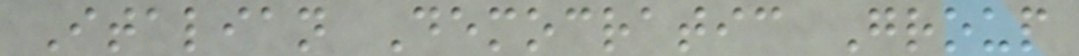Italian Democratic Group
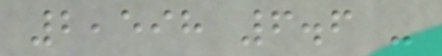2,598 6.6 -
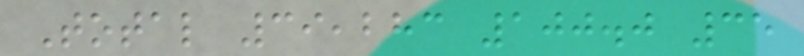Total 39,283 100.0 35
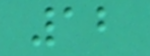12
